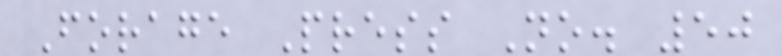Forage Press No. 50
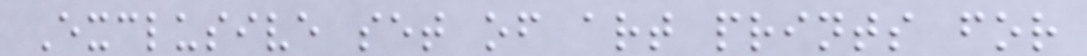Exclusive set of art prints for
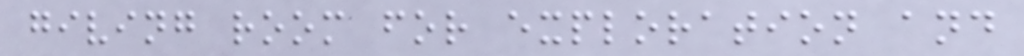giving room for exploration and
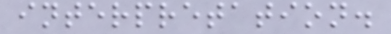interpretation.
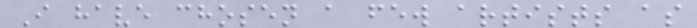I have chosen a few artists as
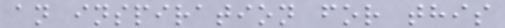an inspiration for this
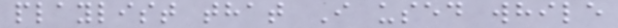playlist that I used while
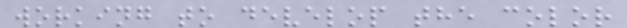working to develop the color
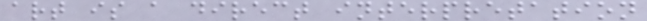art is a direct interpretation
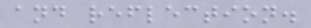and reflection.
